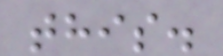this.
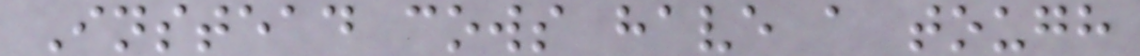Instead cows have a tough
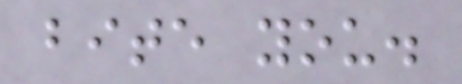bite you.
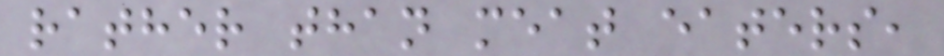rather than meat eaters,
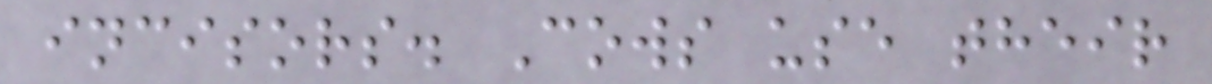incisors. Cows use their
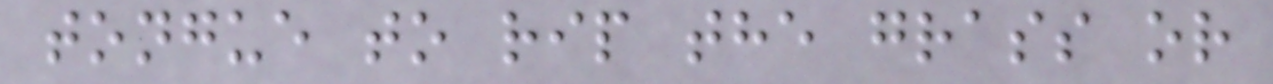tongue to rip the grass or
